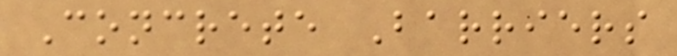Concrete Barriers
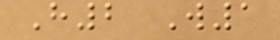H2 W1
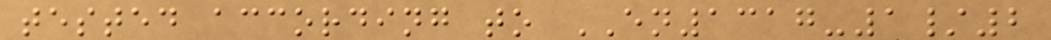tested according to EN1317-1/2
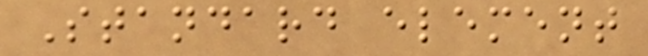Standard element
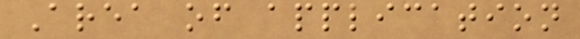Area of application
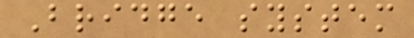Bridge system
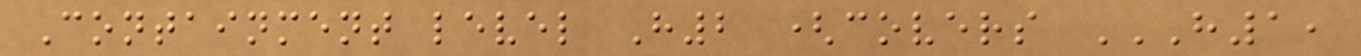Containment level H2 (covers H1,
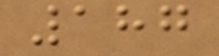187
